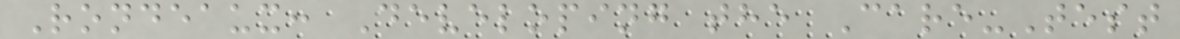Rondeaux: Developing the Care-Test
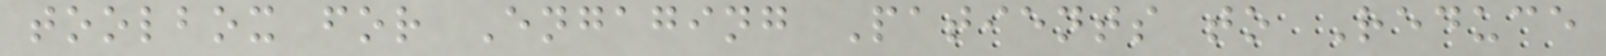toolbox for Engaging Patients to Reduce
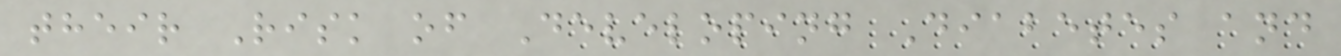their Risk of Developing Diabetes and
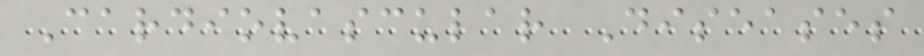Cardiovascular Diseases
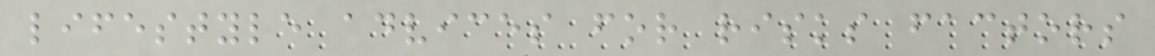lifestyle advices for risks factors
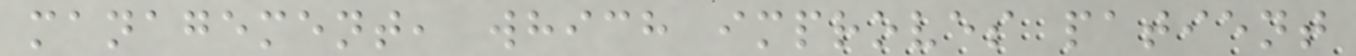management, which improves patient
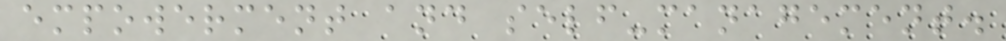empowerment and self-management.
